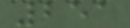251
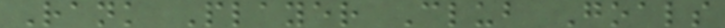Rank Player Club Goals
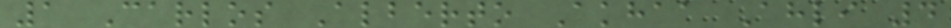1 Carlos Alberto Akhaa Ahli 4
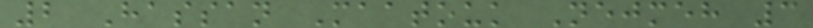2 Hassan Maatouk Nejmeh 3
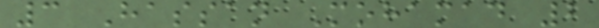3 Hassan Mohamad 2
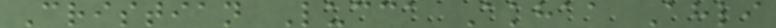Cristian Lucca Akhaa Ahli
